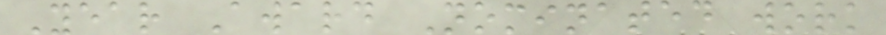Year Award Nominated work
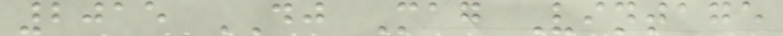2015 DJ Mag Vintage
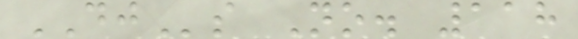DJs No. 118
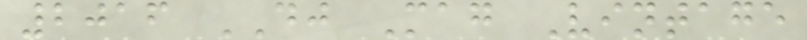2016 DJ Mag Vintage
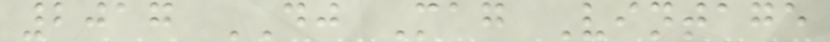2017 DJ Mag Vintage
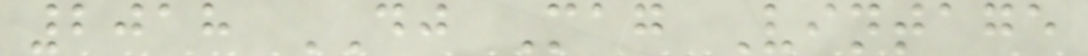2018 DJ Mag Vintage
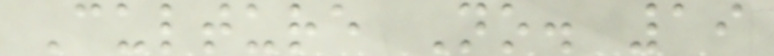Culture No. 19
